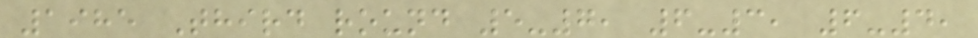1985 Third round 5-7, 6-3, 6-4,
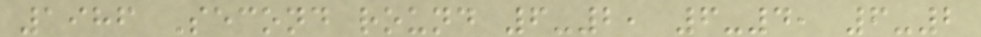1986 Second round 6-2, 6-4, 6-2
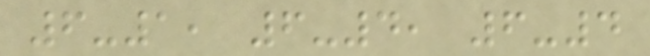6-1, 6-4, 6-4
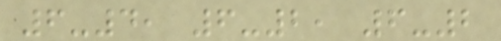6-4, 6-2, 6-2
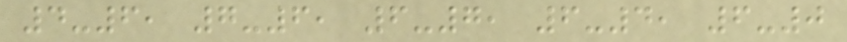4-6, 7-6, 6-7, 6-4, 6-0
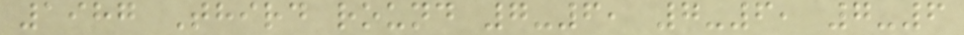1987 Third round 7-6, 7-6, 7-6
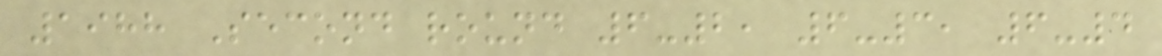1988 Second round 6-2, 6-3, 6-4
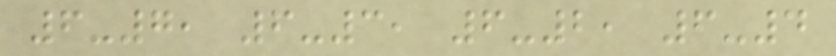6-7, 6-3, 6-2, 6-4
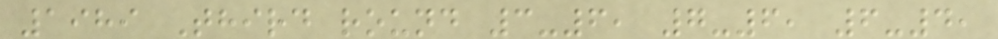1989 Third round 3-6, 7-6, 6-4,
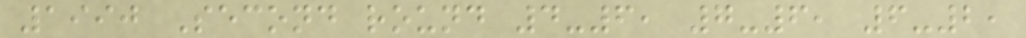1990 Second round 4-6, 7-6, 6-2,
